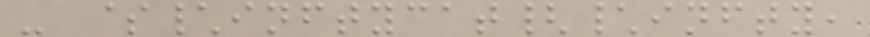- $\inftycat{\infty,
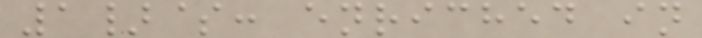1}$: enriched in
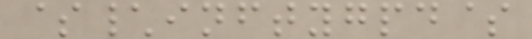$\inftygpd$
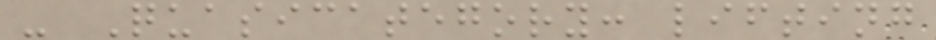- Quasicategory: lifting
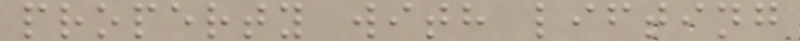property with lifting
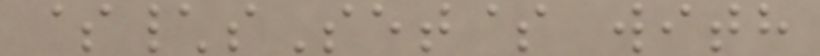$\sSet$ with
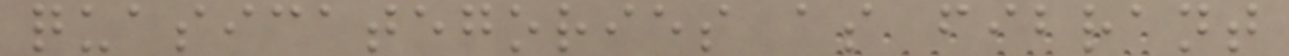quasicategories as fibrant
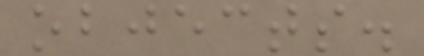objects.
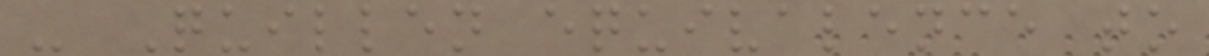- Quillen equivalence to
